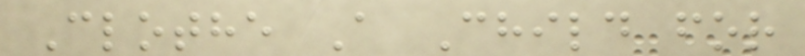Clothe A Child for
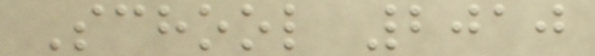School 2010
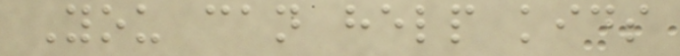You can help kids
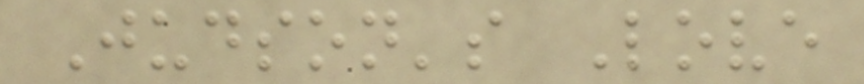Judson's Love
